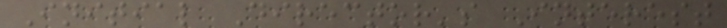Initial Director's Interest
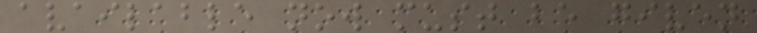available now must be given
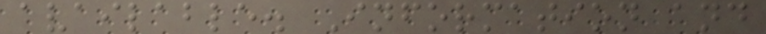available. Information and
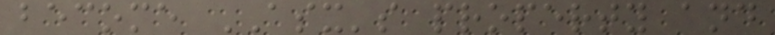become ASX's property and
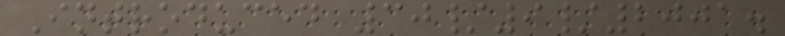Introduced 30/9/2001.
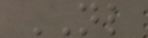NL
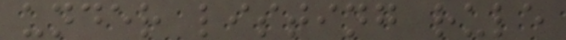under listing rule
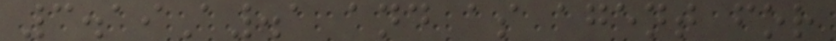3.19A.1 and as agent for
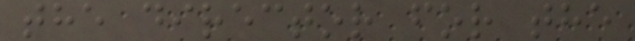the director for the
